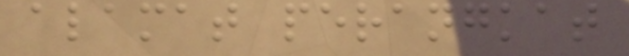alamat perangkat
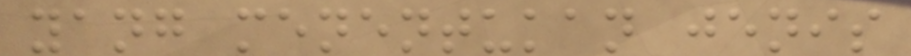yang menentukan jenis
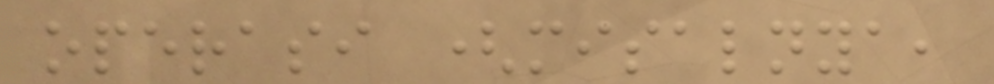operasi (misalnya,
